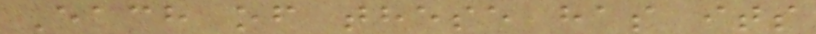Each of these has its
